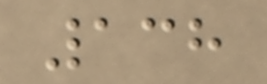138
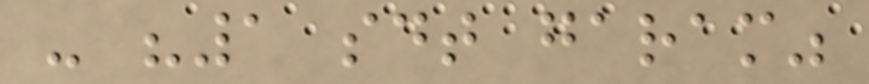- "1 sdt garam"
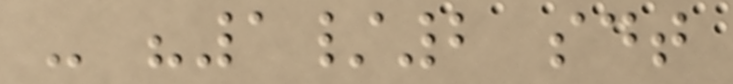- "1/2 sdt
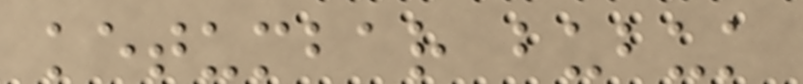ketumbar bubuk
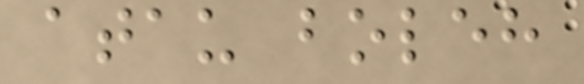atau boleh
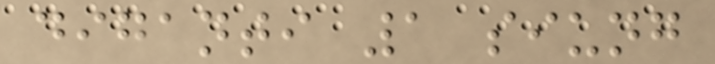diganti 1 siung
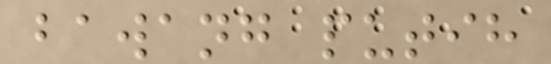bawang putih
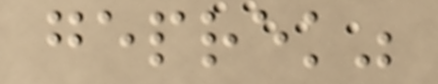geprek"
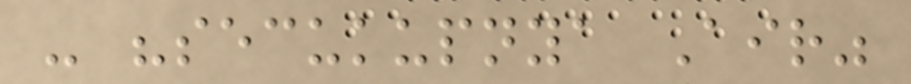- "secukupnya Air"
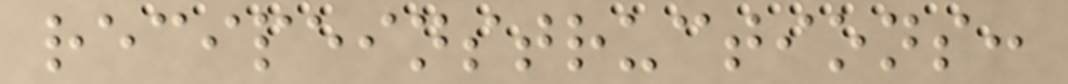recipeinstructions:
